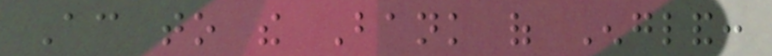According to the Bank of England:
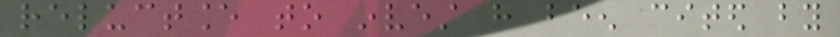reluctance to invest have been cited by
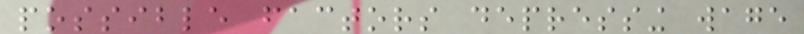possible factors depressing wage
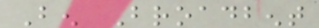Ben Broadbent
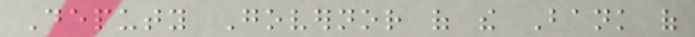Deputy Governor of the Bank of
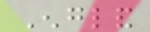England
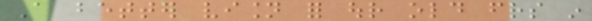A better vision for our old friends in
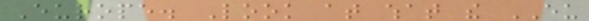Europe. Look at what the EU
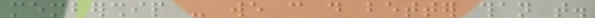membership - we can do better than that.
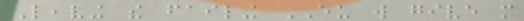Leaving the failing EU will give more
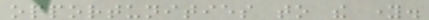opportunities to the young.
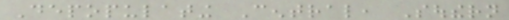Depopulating Central, Southern
